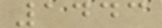1443
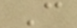C
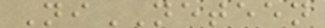NiNETEEN
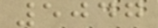5047
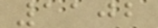1102
